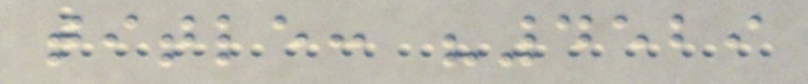title: "4529
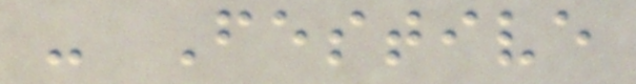- Festive
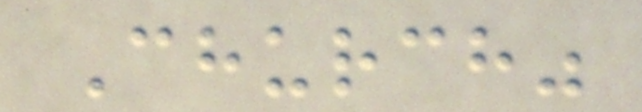Church"
